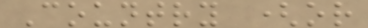Country (or
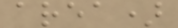area)
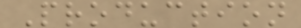Production
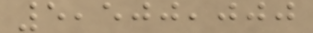5,500,000
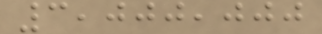3,000,000
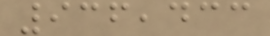936,433
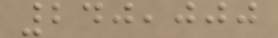240,000
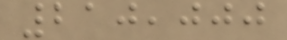210,000
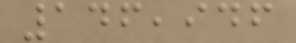146,946
